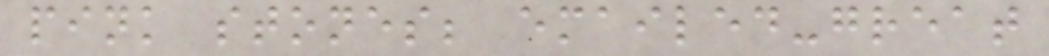pink stones; emailed-great
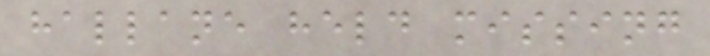hallane held missing
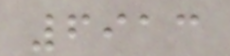6913
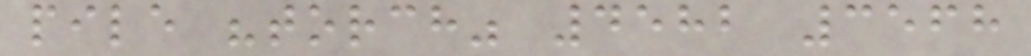pile "torch" 4582 3568
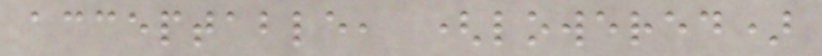acceptable, (lowered)
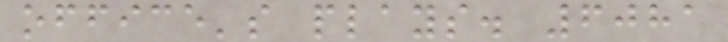office's plays. 6081
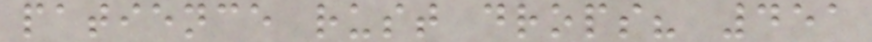patience rust drops? 451
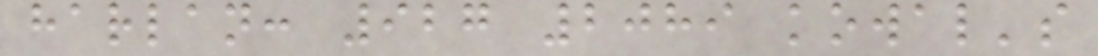harlan: 927 2089 kowal's
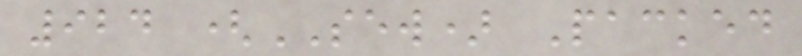924 (SEW) Packed
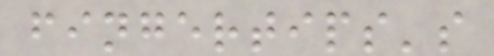fingertips's
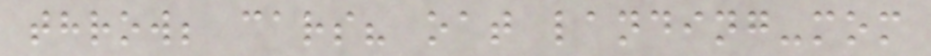throw; cars? oat landing-mom
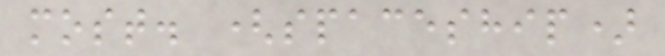most. (spaceship)
